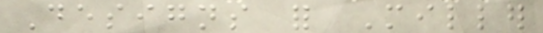Designs for Miller
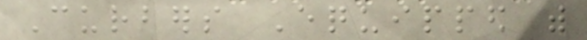Curbers Equipped with
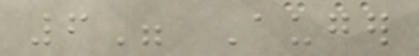6" Auger
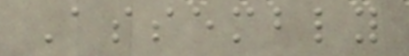Assembly
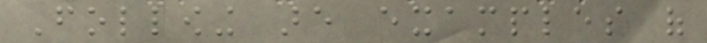Following are examples of
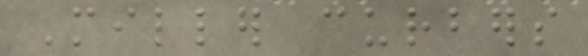Miller curbers
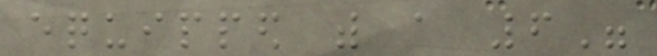equipped with a 6"
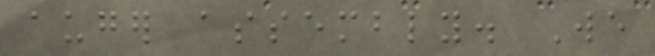auger assembly. We
